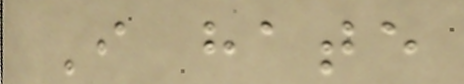I hate
